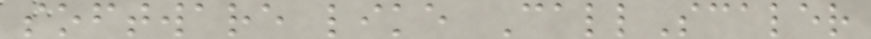software like CallScaler
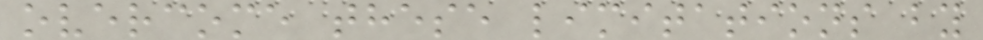overcome these limitations by
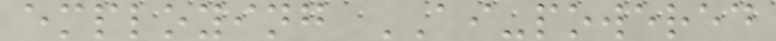employing AI-powered
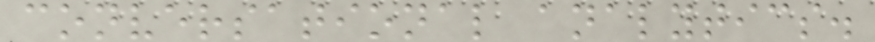conversational analytics.
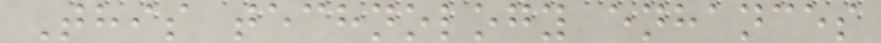This technology enhances
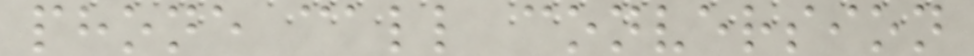phone call conversion
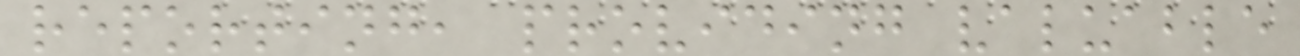reporting, providing valuable
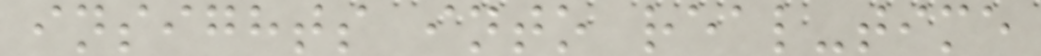insights into real-time
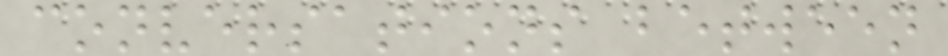conversations between
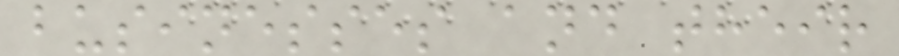businesses and their
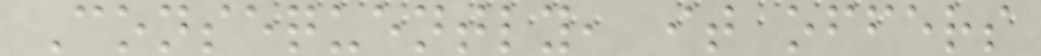Consequently, it offers
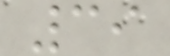39
